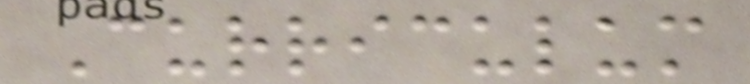Curriculum
